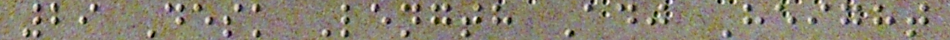29 Desk Length Adj Height
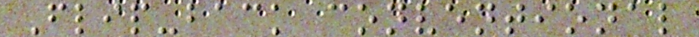Flip-back conventional
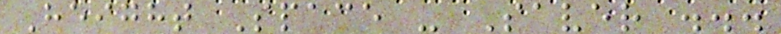Height Space - Saver ...
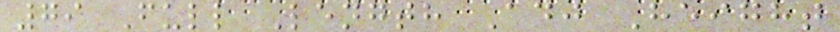79 Full Length Adj Height
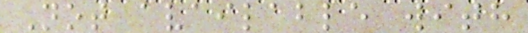Not available with
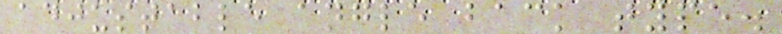adjustable angle back type.
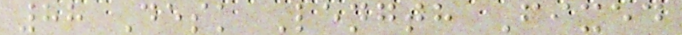88 Desk Length Fixed
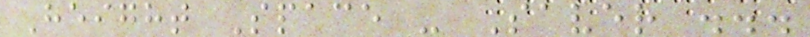Height Space - Saver ...
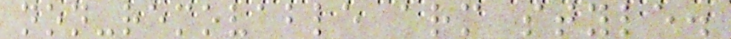non-removable arm style.
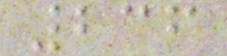236
